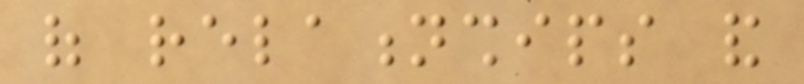of relationships and
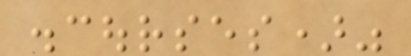discourses)"
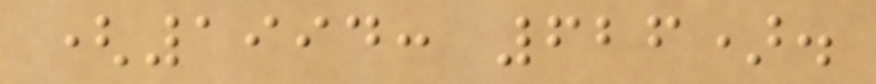(1994: 626).
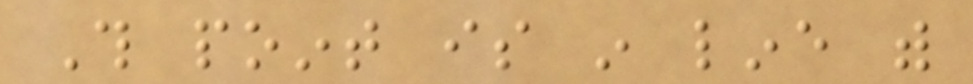This point is in line with
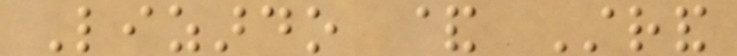Lizardo & Strand
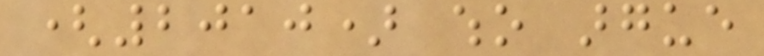(2010) who argue
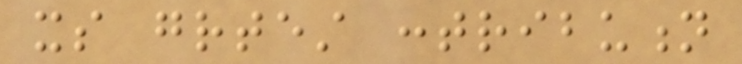its greatest contribution
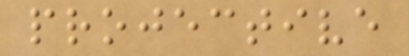projective
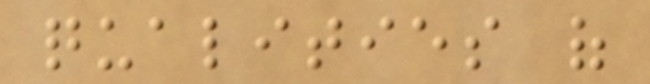qualities of
